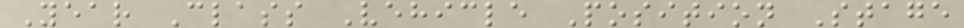Year Class Vehicle Position Stage
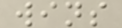wins
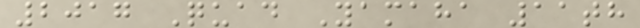2017 Quad Yamaha 11th
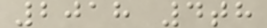2018 4th
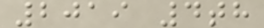2019 4th
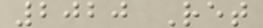2020 Ret
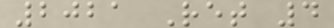2021 Ret 4
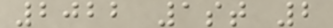2022 1st 2
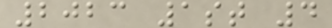2023 1st 4
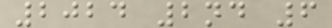2024 2nd 6
